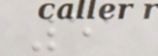51
